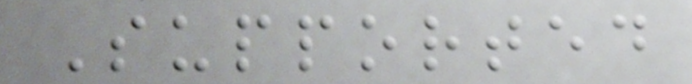Supported
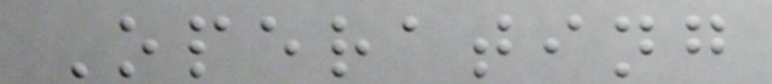Operating
